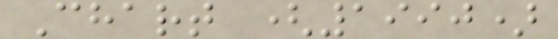Chart (1990)
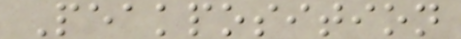Peakposition
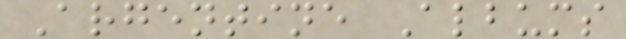Argentine Albums
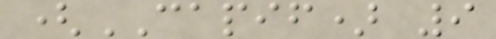(CAPIF) 9
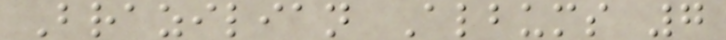Brazilian Albums 7
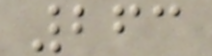263
